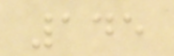145
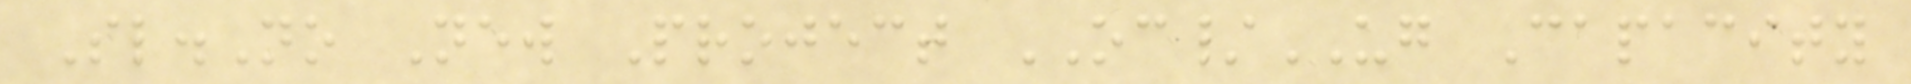Sl.No New Project OC/UG Capacity
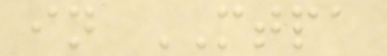in MTPA
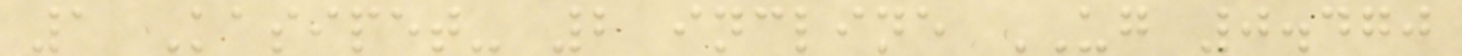1 Kasipet- 2 incline UG 0.470
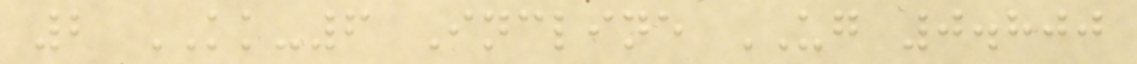2 KK-6 Incline UG 0.800
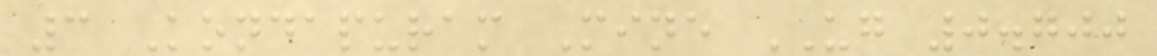3 Kondapuram Mine UG 0.700
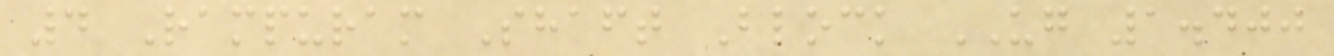4 Rampuram Shaft Block UG 1.400
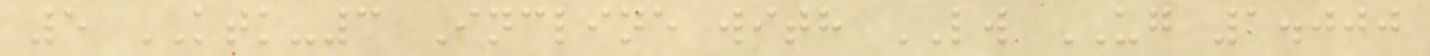5 KTK-3 Incline with LW UG 1.000
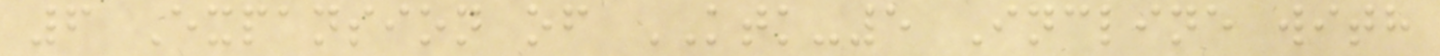6 Expansion of KTK-5 Incline with
